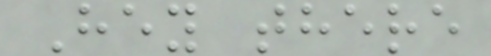Hey there
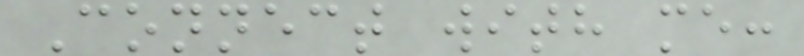Connect with me:
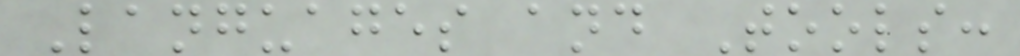Languages and Tools:
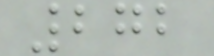272
